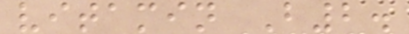vitamin B2.
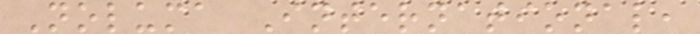Noluma International,
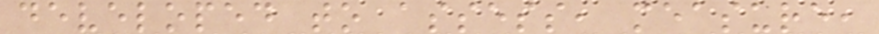developed to assess, measure,
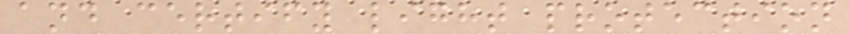and certify light protection
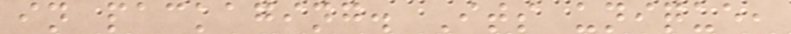in packaging. Its unique,
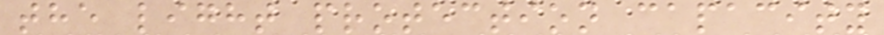the light protection capacity
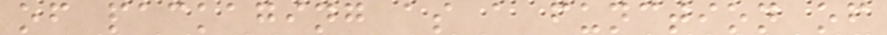of packaging as a function of
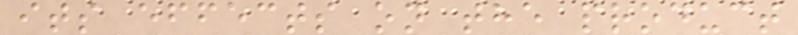its effects on the product
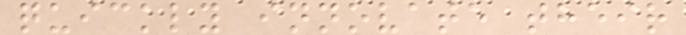quickly innovate their
